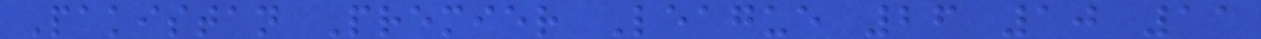Pakistan Premier League 26 10 11
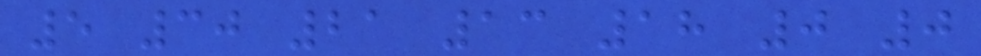5 30 21 13 18 0 0
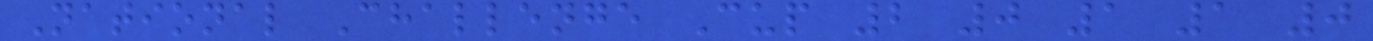National Challenge Cup 2 0 1 1 0
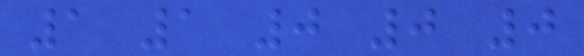1 1 0 0 0
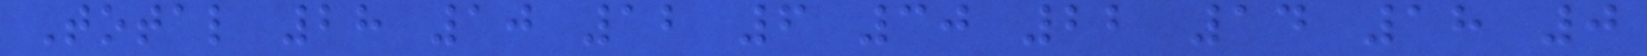Total 28 10 12 6 30 22 14 18 0
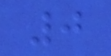0
